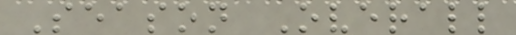Season Overall
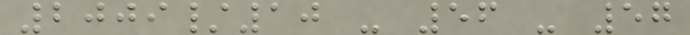2009/10 - 56 - 57
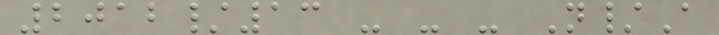2012/13 - - - N/A
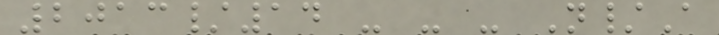2013/14 - - - N/A
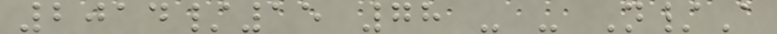2014/15 78 - - N/A
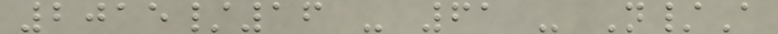2015/16 - 61 - N/A
